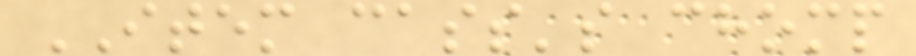ITEM cass's chomp
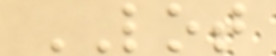LOT
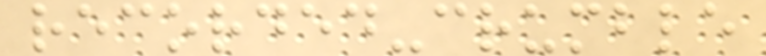recorded-crumble
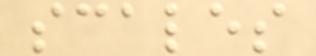scales
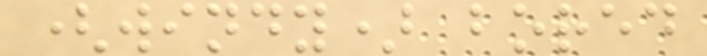(windy) bored
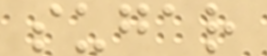sugar
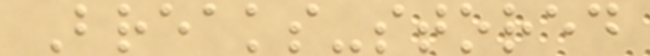Breaks-stored
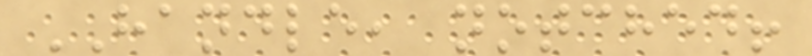HANDLE, notched!
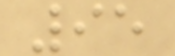95
